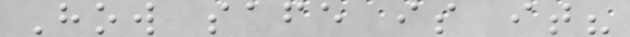How safe is it?
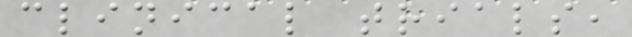clinical trials,
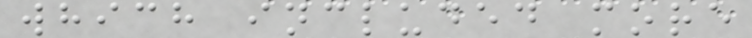which included more
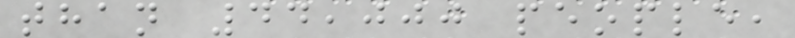than 44,000 people,
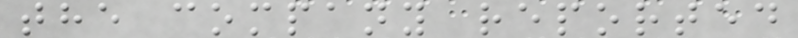the company reported
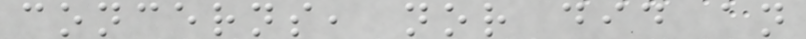concerns, nor did an
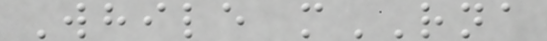While mRNA
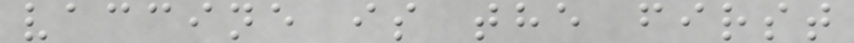vaccine is the first
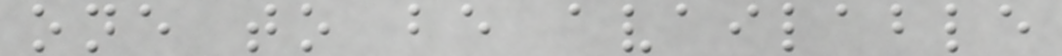one to be available
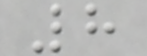8
